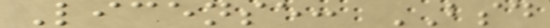License: BSD
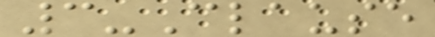3-Clause
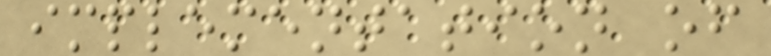implementation of
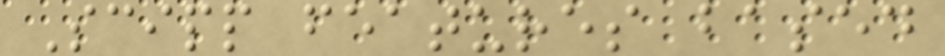Scipp features based
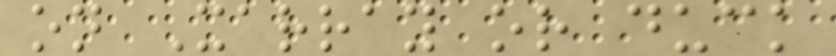on Xarray or duck
